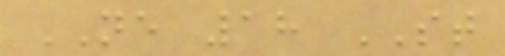NE 18 ST
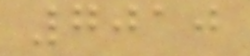7010
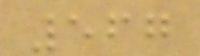567
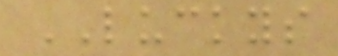LUCKYS
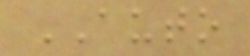AUTO
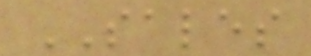SALES
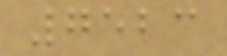7523
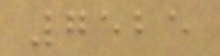7525
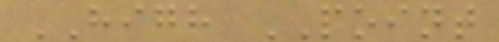HIGH POINT
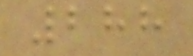288
